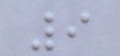9
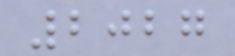2027
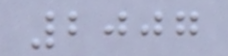2007
